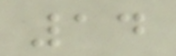14
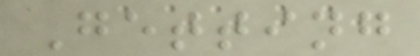Getting
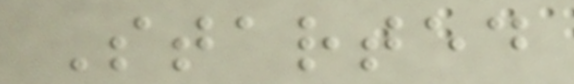Started
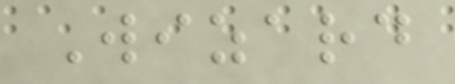Wizard
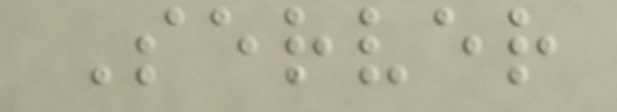Server
